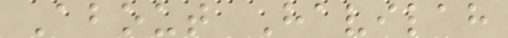About Havilah
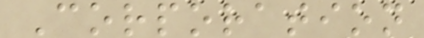Corporation
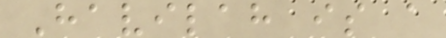Havilah is a
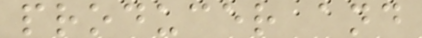producer and
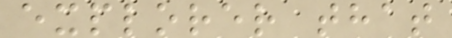explorer that
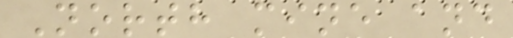North mine and
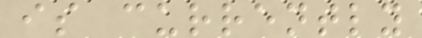is currently
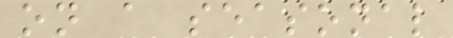on a seasonal
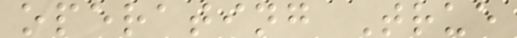operating True
